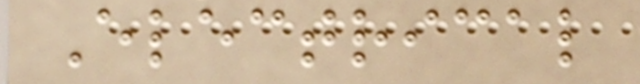Electrical
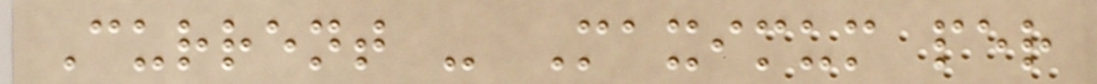Current - Maximum per
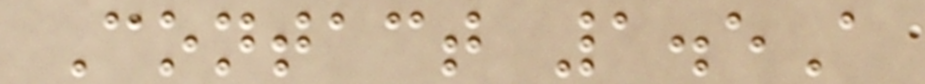Contact 1.5A
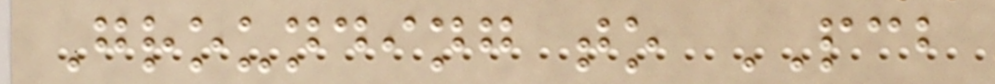Grounding to PCB
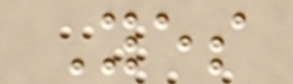Yes
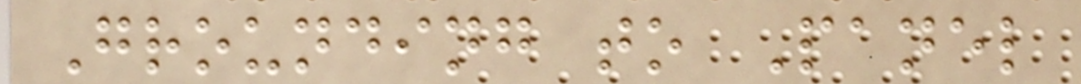Grounding to Panel
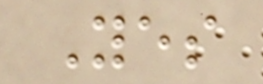Yes
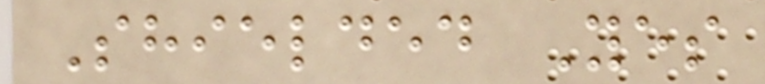Shielded Yes
